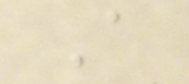A
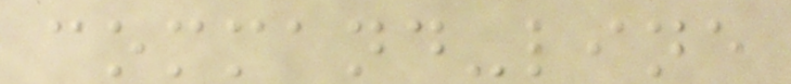command-line
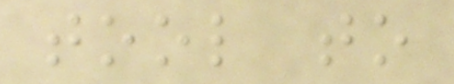tool to
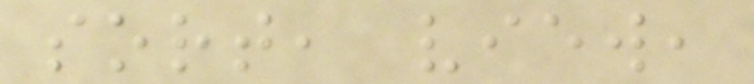sort, view,
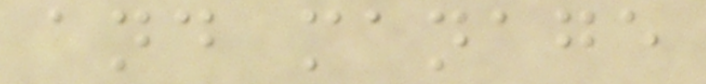and manage
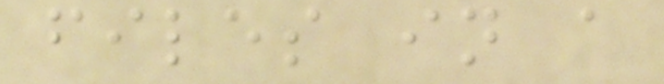files in a
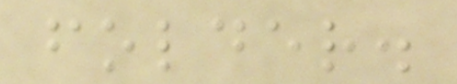folder.
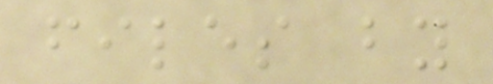files by
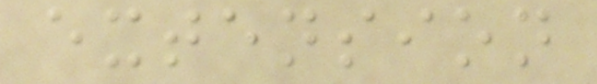extension
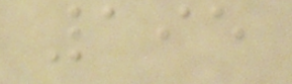195
